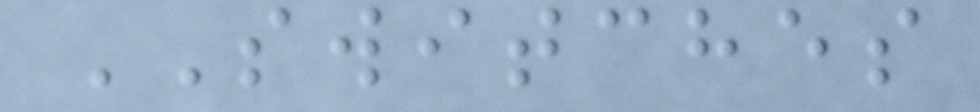SWITCHES
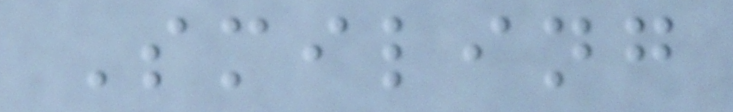Smiling
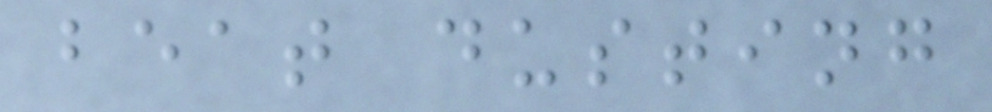beat dusting
